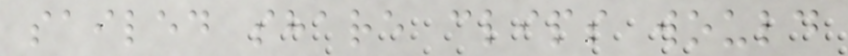sailed share clips would
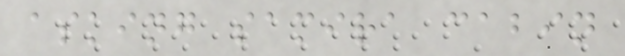asking samira cabin
